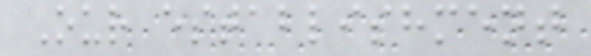Our establishment
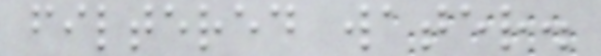filtered water.
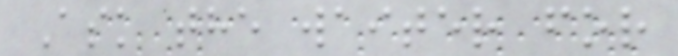Ask the waiter for
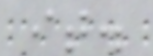it.
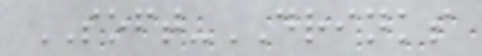SOFT-DRINKS
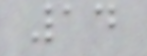14
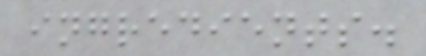ingredients.
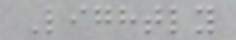Lightly
